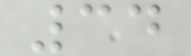34
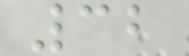32
